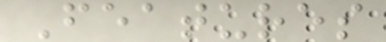Features
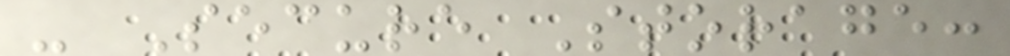- Secure Storage:
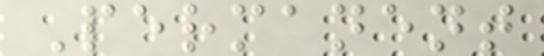Permanent
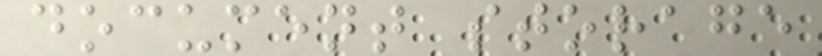document storage
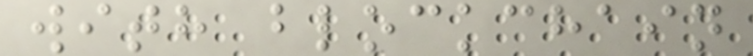with blockchain
